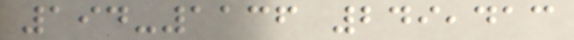194-1136 249,413
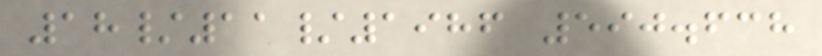18/11/1986 590.638
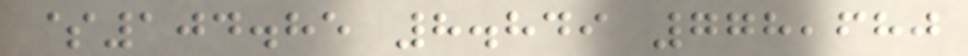$104.85 8.849 778,680
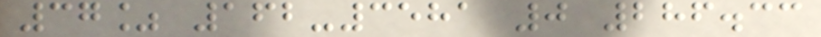37% 162-3581 0 286.33
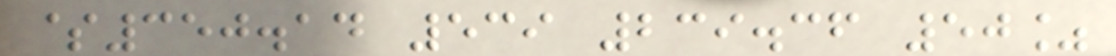$350.14 539 239.36 50%
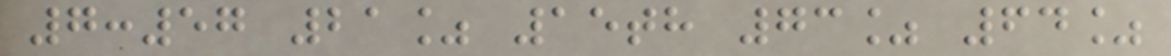7:57 21% 15th 73% 64%
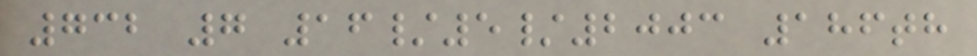732 7 16/5/2003 186th
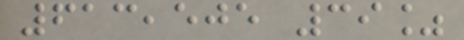613,505 39%
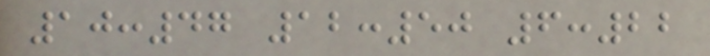10:47 12:50 6:22
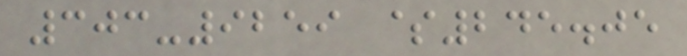303-9259 $245.05
